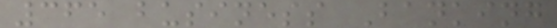365 business Banking
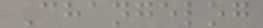Changelog
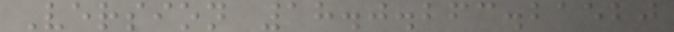Version 18.0.263.21520
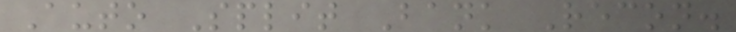Auto Split Bank Recon.
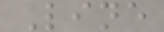Line
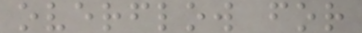overflow for
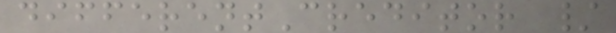differentCreditor /
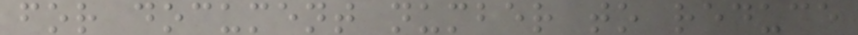for document number to reduce
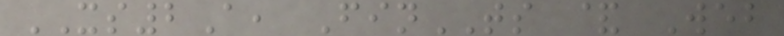XS2A, FinTS & Web
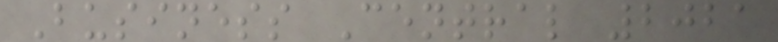Business Central 2021
